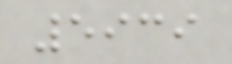5939
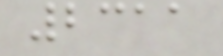2311
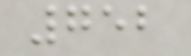752
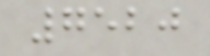7520
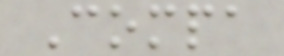Compa
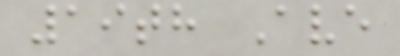19th Ave
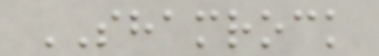SHAMROCK
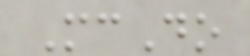McDo
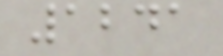1241
